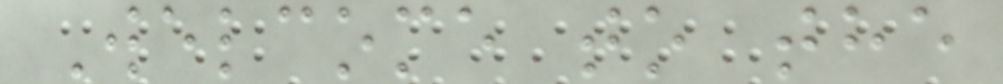Welcome to the
